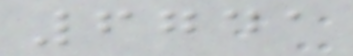6741
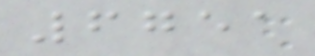6751
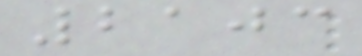2103
